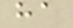ha
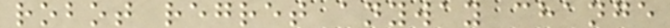robot regret anyway change
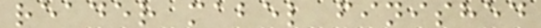reader mabel finished
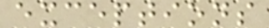exceptions
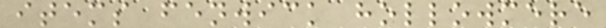items fenwick hollowmere
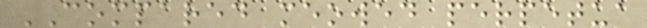COMPARED meowed perpetua
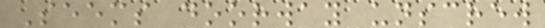Seems doorway unscrew
